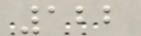122
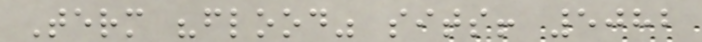Term "flood" sits! 5082
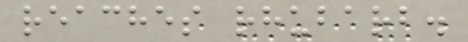reaches rhubarb.
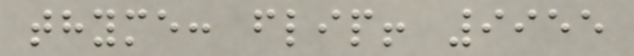thyme: flip! 9955
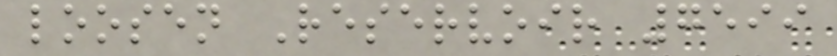loosen Reservoir 7599
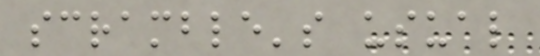scramble's usual
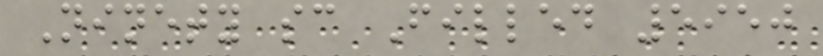Ninety sc Filled 5950
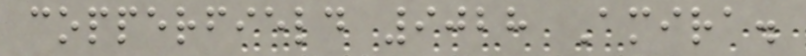copperfield 9028 Amira.
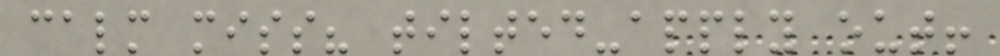calm miss? tilted-apply out!
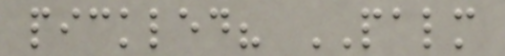pickled? PALM
